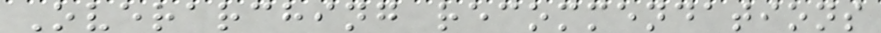Overarching recommendations
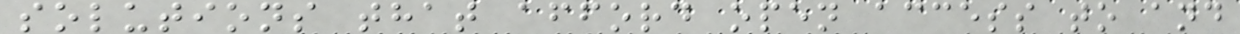solutions that afford open access to and
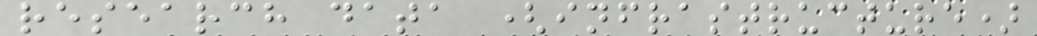research data (infrastructure)
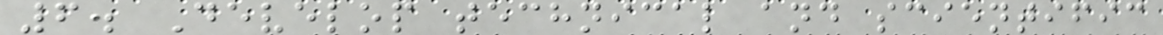6. Develop technical and scientific
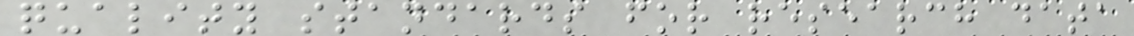quality standards for research data
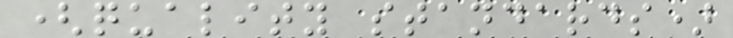(quality standards)
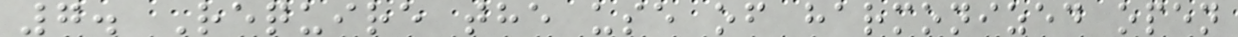7. Require the use of harmonized open
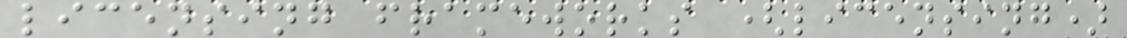licensing frameworks (licensing)
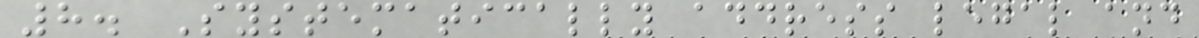8. Systematically address legal and
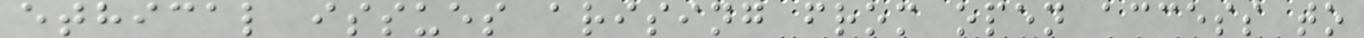ethical issues arising from open access to
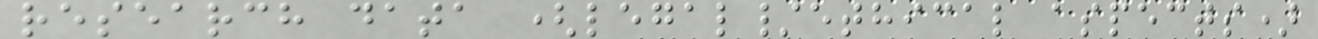research data (legal/ethical aspects)
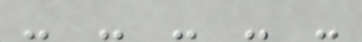- - - - -
